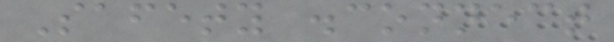Safety disconnect
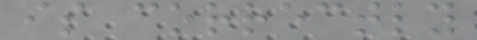is correctly
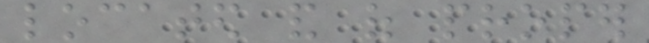located and of proper
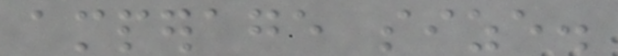amperage size.
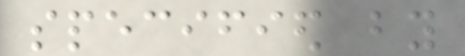specified by
